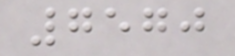7570
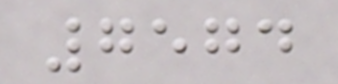7574
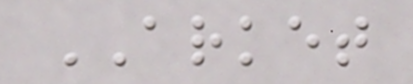ARKET
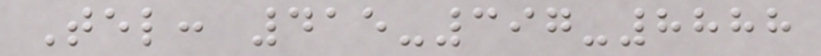Tel: 415-397-8888
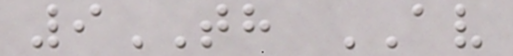9TH AV
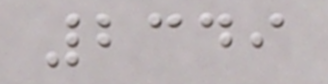2349
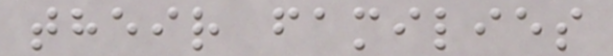their families
